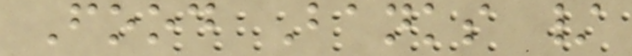Food Banks /
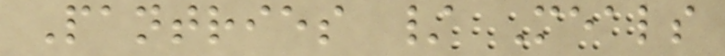Pantries / Meals
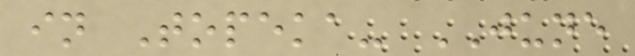in Topeka- JUNE
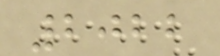2022
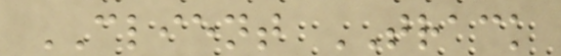CLIENT TRACK
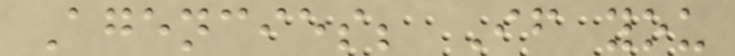Agencies; If you
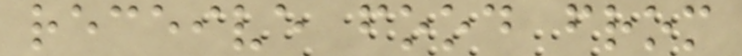receive food from
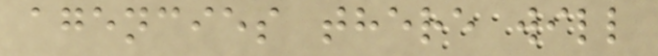agencies there will
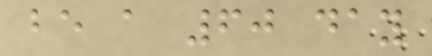be a 60 day
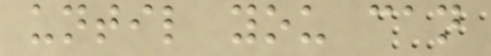until you can
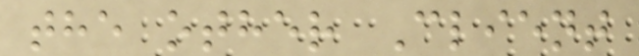the other Client
